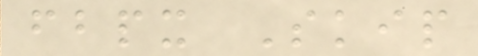fbpx Skip
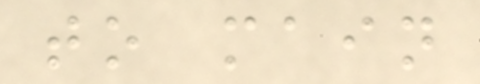to main
